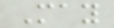May
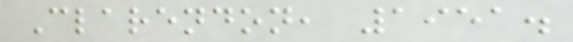Clarendon, 1951.
